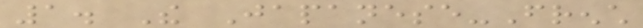1. The Japanese-French
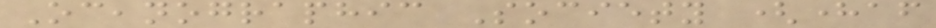Oceanographic Society (hereafter
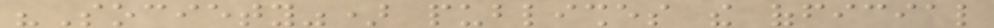"Society") publishes the official
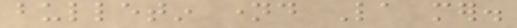bulletin named La mer.
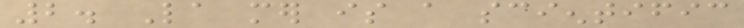2. La mer is a scientific
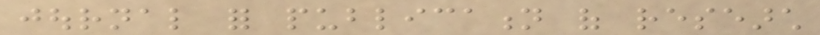journal for publication of research
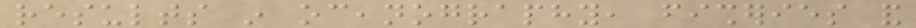results in oceanography, fisheries and
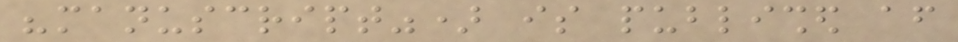"manuscript") is published after
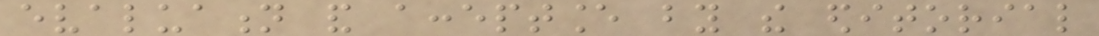evaluation and acceptance by the editorial
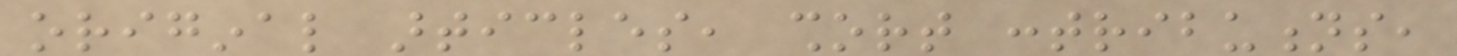original articles, short contributions,
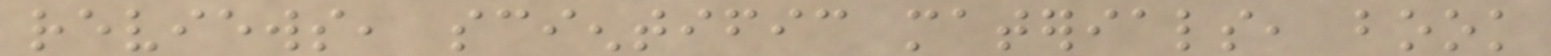reviews, scientific materials, book
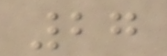27
